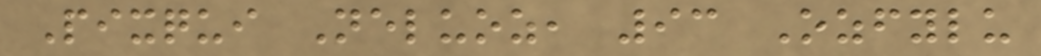Pixqui Neluoz, 93 Ozfylu
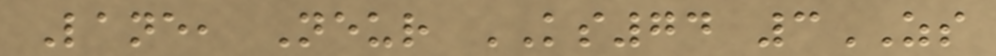Lane, Neur KS74 3ZS
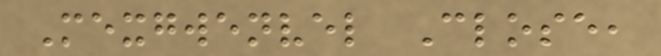Mexgwenvel Close,
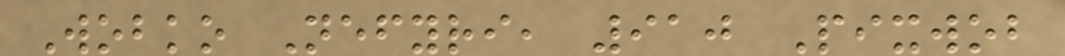Wobko Nefyri, 910 Pixwob
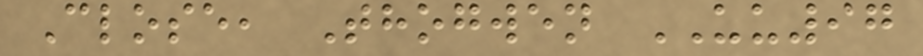Close, Thogwen UU97
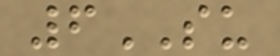6SU
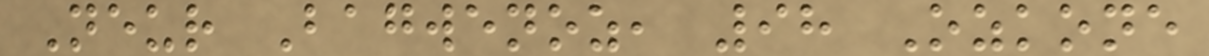Neur Bagwenoz, 98 Ozkone
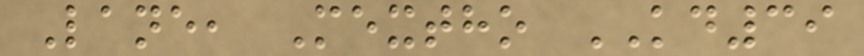Lane, Mextho KD39
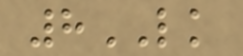8LK
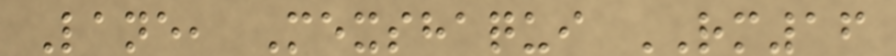Lane, Mexshaqui RM16
